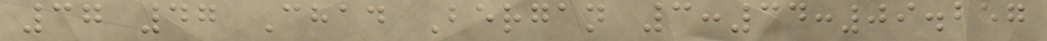37 47 Chad Bergan 3:34:09.257
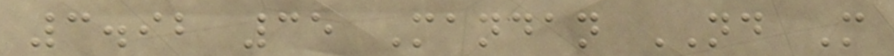3.92 35 Mandan ND M
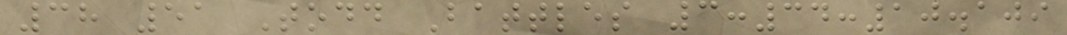38 51 Todd Battles 3:34:10.109
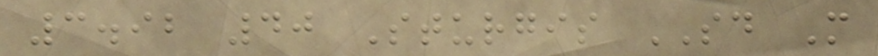3.92 40 Sturgis SD M
